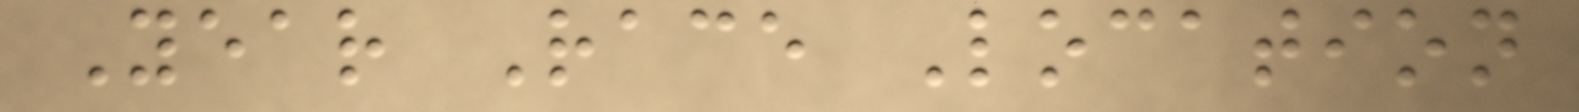Year Race Location
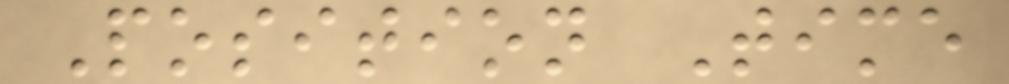Position Time
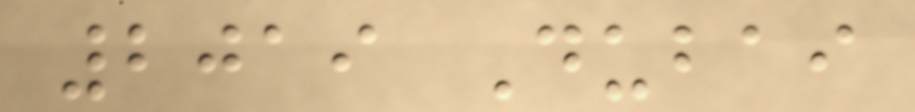2019 Dubai
